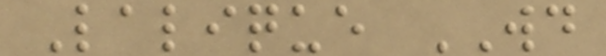Lalique WD
